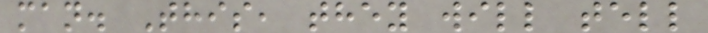man. This, they will tell
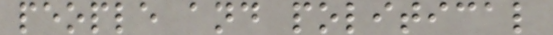people and political
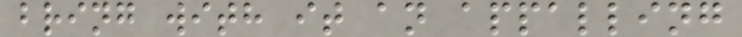bring with it an appalling
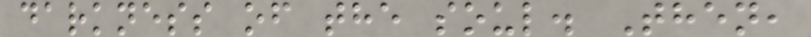darkness of the soul. Then,
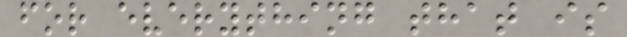for everything that is
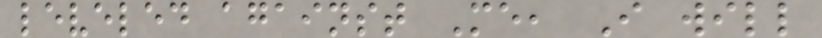leveled against Me, I will
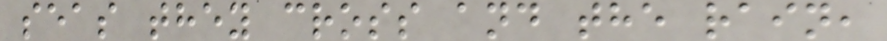seas they cross and the rain,
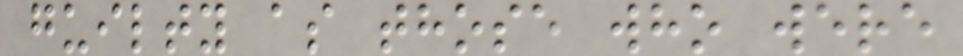guilty as those who were
